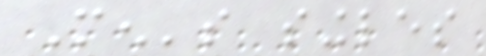Men's singles
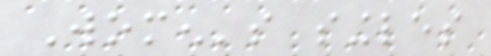Women's singles
